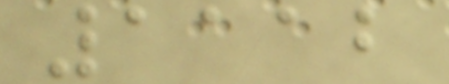1112
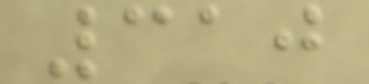310
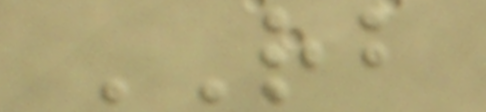RB
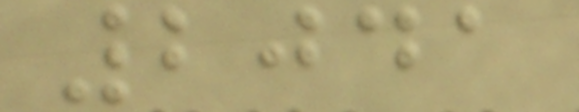2041
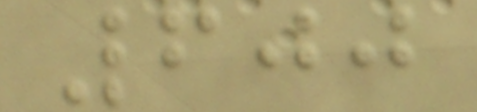600
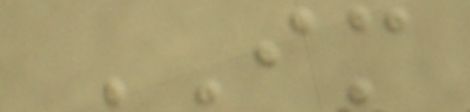IM
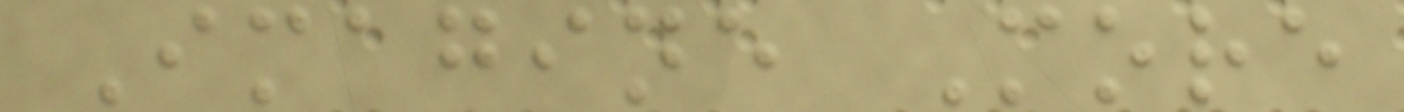Imagine More
